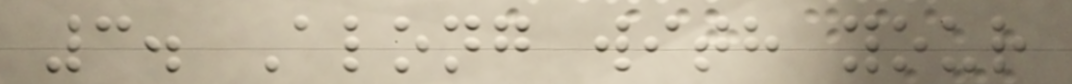3. Along with your
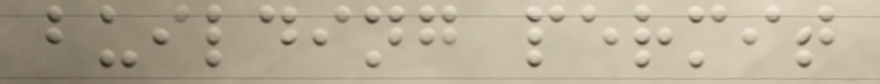building permit
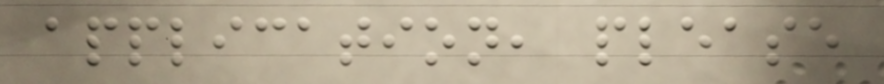application, please
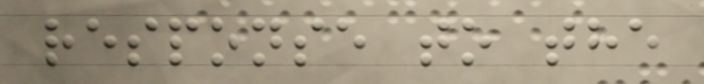response to the
